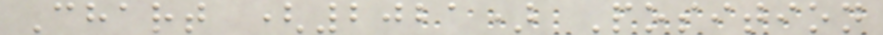Chart (2021) Position
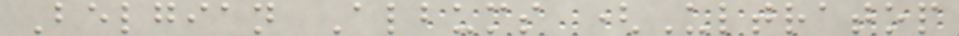Belgian Albums (Ultratop
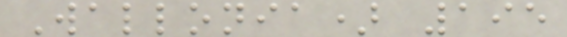Wallonia) 195
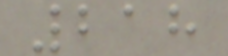218
